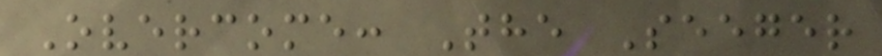Overcome: The Seeger
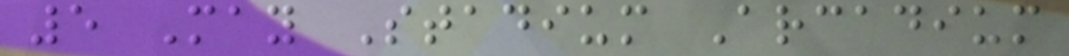5 May Stadium Arcadium
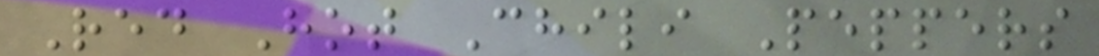Red Hot Chili Peppers
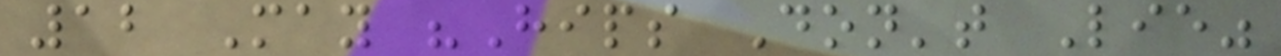12 May "Hips Don't Lie"
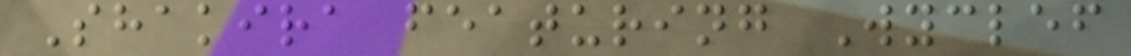Shakira featuring Wyclef
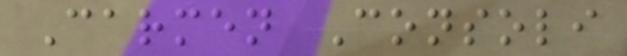Carmen Consoli
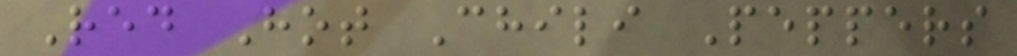Red Hot Chili Peppers
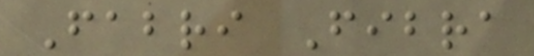Fabri Fibra
